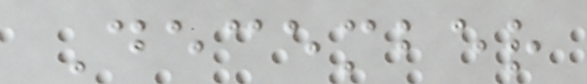December
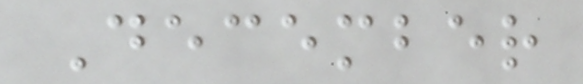December
